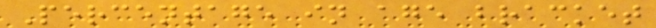Percentage in age bracket
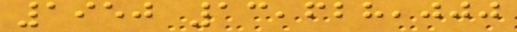1950 13,628,000
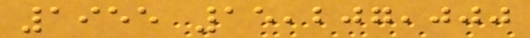1955 15,207,000
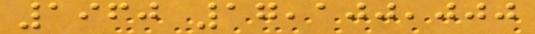1960 17,100,000
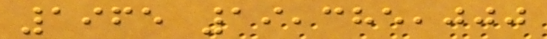1965 19,385,000
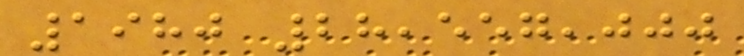1980 28,557,000
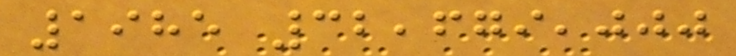1985 32,679,000
